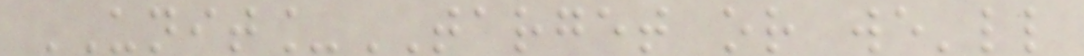UNIT_TARGET or we'll
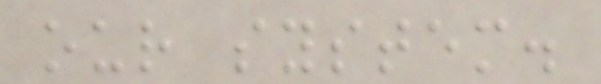our system.
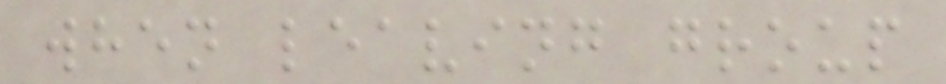when leaving group
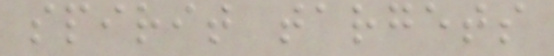spirit targets
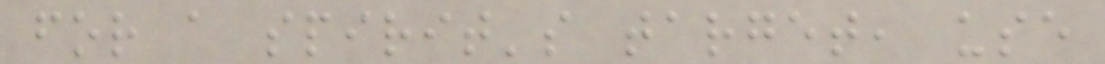for a spirit's target, use
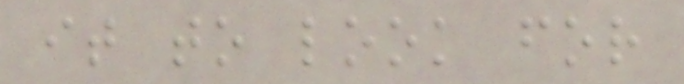it to look for
